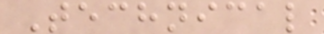Technical
